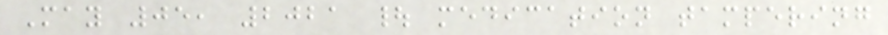May 05, 2021 | medication tampering
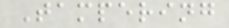Tampering
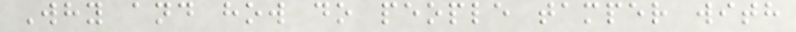Why and how do people tamper with
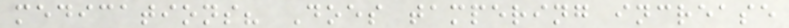medications? Does tampering increase
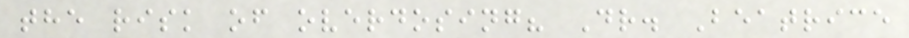the risk of overdosing? Dr. Beatrice
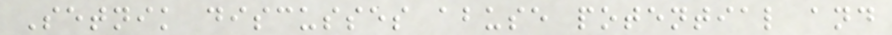Setnik discusses abuse potential and
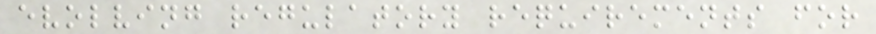evolving regulatory requirements for
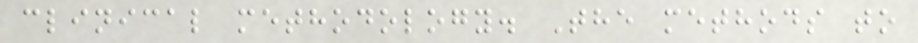clinical methodology. The methods to
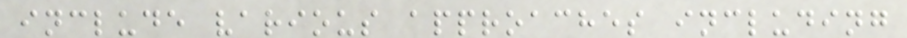include various approaches including
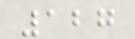127
